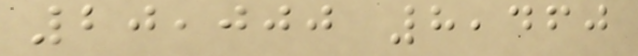20,000 8,460
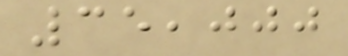35,000
